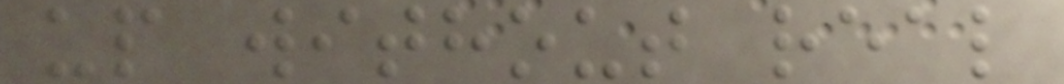up without real
